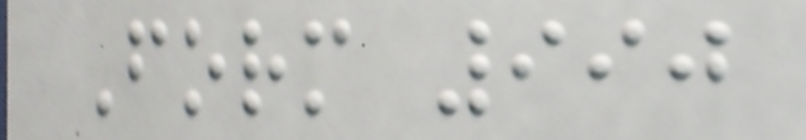Form 990
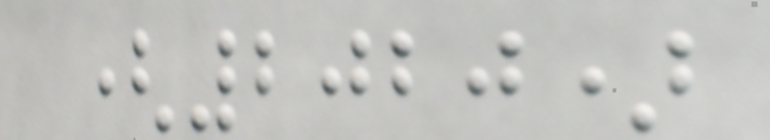(2020)
